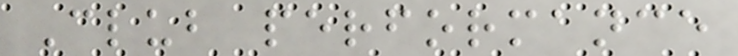Club performance
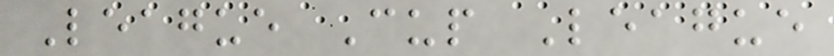League Cup League
